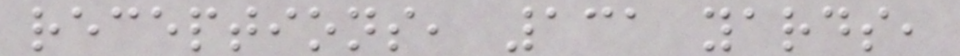receptions, 131 yards,
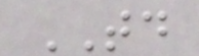TD
